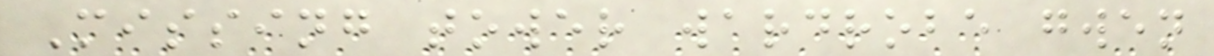Missing tower wardrobe gwen
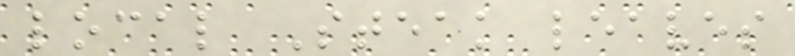local Steak leaves
